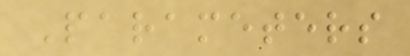Parameters
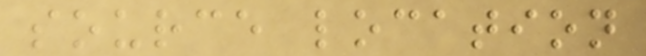source location
